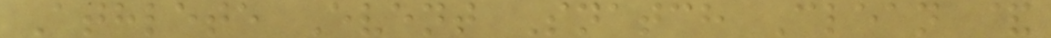Athlete Event Snatch Clean &
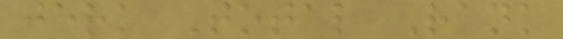jerk Total Rank
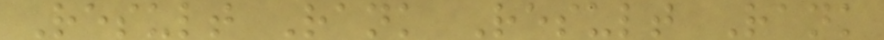Result Rank Result Rank
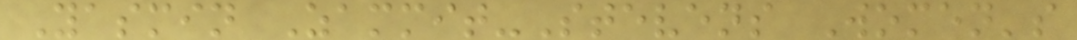Yasmin Zammit-Stevens Women's
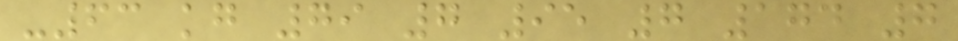-63 kg 79 7 95 7 174 7
